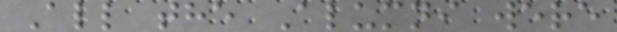All the Alumni were
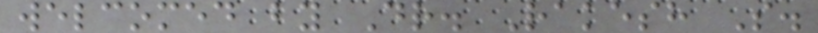welcomed by Dr. Rakesh S.
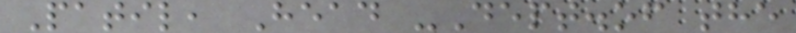Patil, Head -Dept.of the
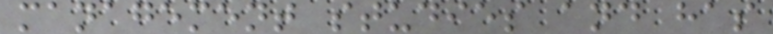management studies and has
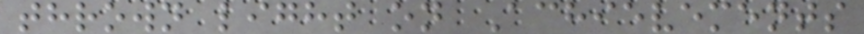thrown light on Achievements
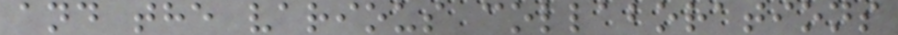and the various collaborations
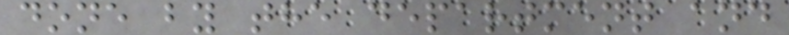done by the department and
